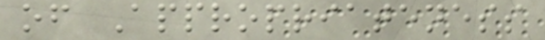of Appropriateness
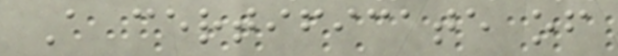A certificate of
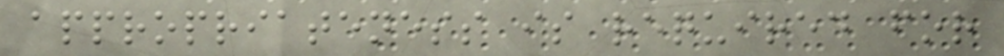appropriateness is required for
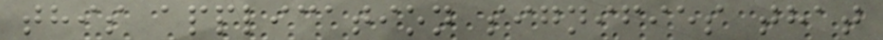this application signifies that
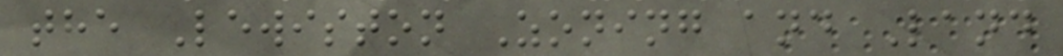the Lewiston Zoning and Land
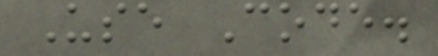Use Code.
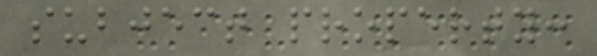subject property:
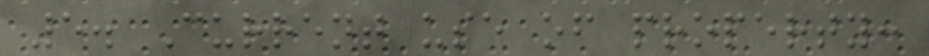5. Current use of property:
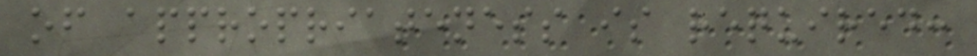of appropriateness is required:
